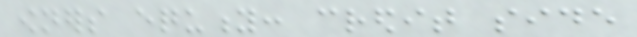owners equity: credit side
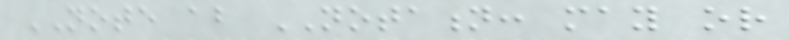NOTE about NOTATION: may or
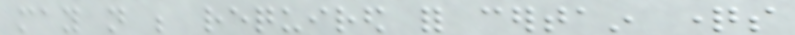may not be required for certain questions
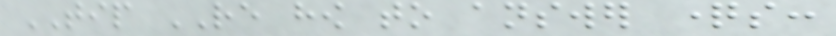TIP RE how to answer questions:
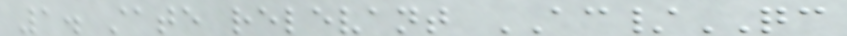1. state relevant AC/QC
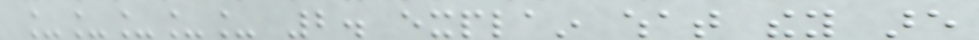_____ 2. explain what they are
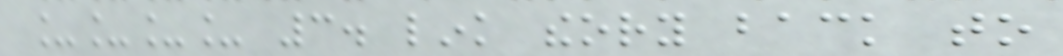____ 3. link theory back to
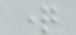question
